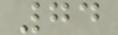74
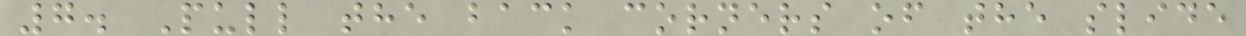7. Pull the back corners of the slide
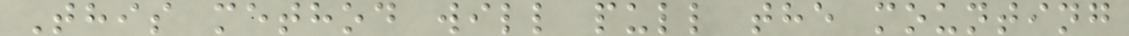This method will pull the mounting
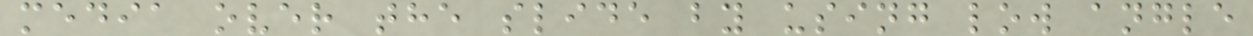media over the slide by using low angle
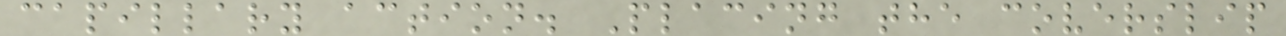capillary action. Placing the coverslip
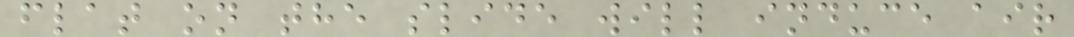flat on the slide will induce air
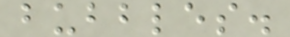bubbles.
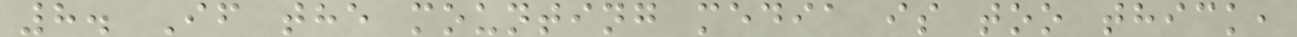8. If the mounting media is too thick,
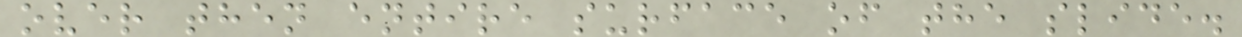over then entire surface of the slide.
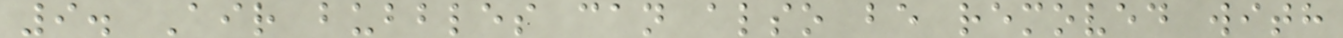9. Air bubbles can also be removed with
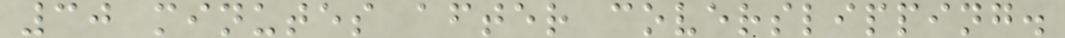30 minutes after coverslipping.
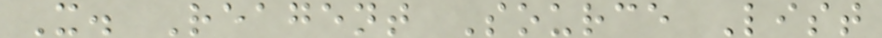X. Reagent Source List
